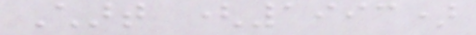Chart (1993)
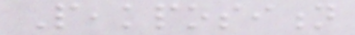Peakposition
